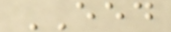EED
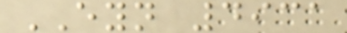EYN 4931
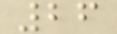26
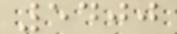5400
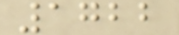1722
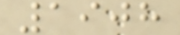1908
